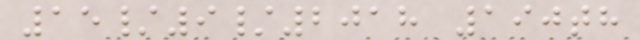15/9/2018 190th
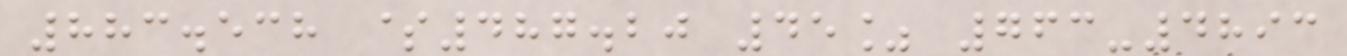883.538 $487.20 45% 763-4893
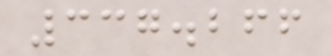337.266
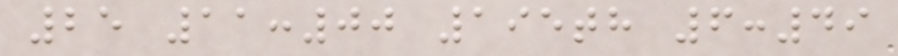25 11:00 195th 6:49
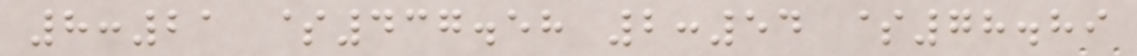8:21 $437.58 2:54 $78.89
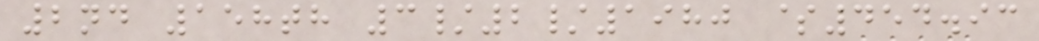2nd 158th 3/2/1980 $454.93
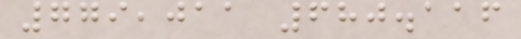779,011 680.116
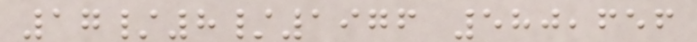17/8/1976 580,656
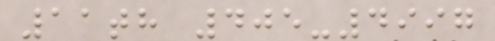11th 405-4997
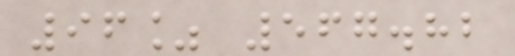96% 567.82
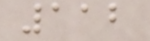112
